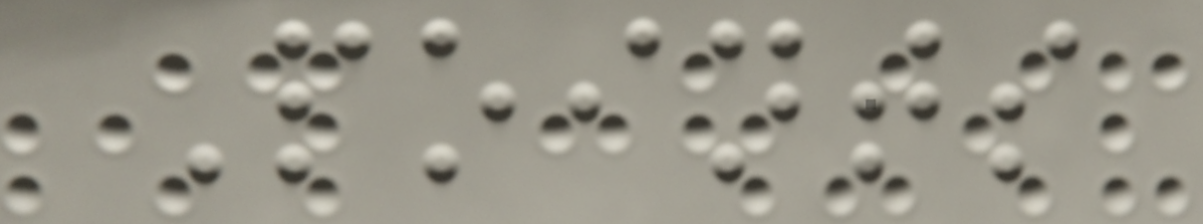Points
